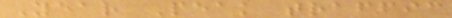Year Peak traffic
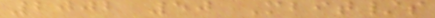2002 50 Mbit/s
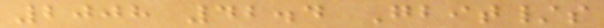2008 42.4 Gbit/s
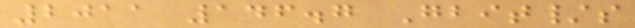2011 146.7 Gbit/s
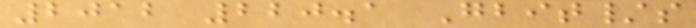2012 220.1 Gbit/s
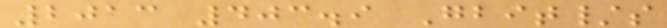2013 403.9 Gbit/s
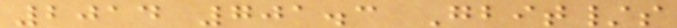2014 701.3 Gbit/s
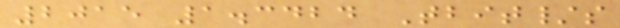2015 1.3424 Tbit/s
